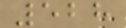528
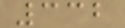332
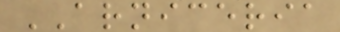ARNICERIA
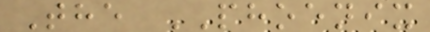The PHOENIX
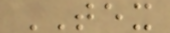TEX
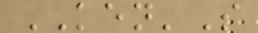KEN'S
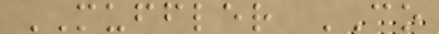MUFFLER CO
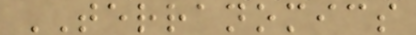TERRANOMICS
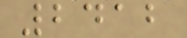2412
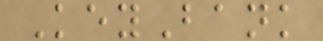KeyBank
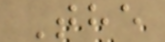The
